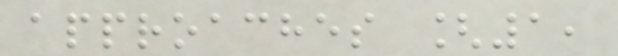approaches [1,
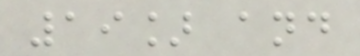19] and
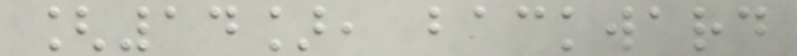[14], backward
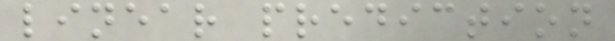linear prediction
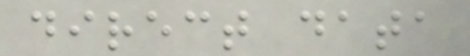direct data
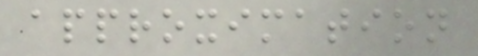approximation
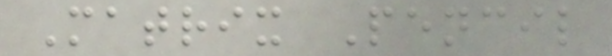Matrix Pencil
